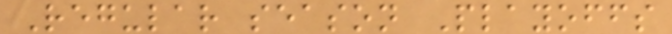Regular season Playoffs
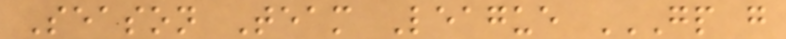Season Team League GP G
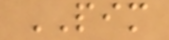PIM
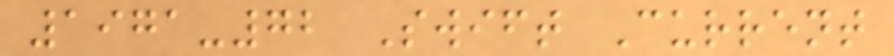1971-72 Swift Current
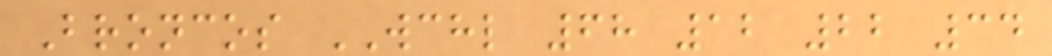Broncos WCHL 68 12 22 34
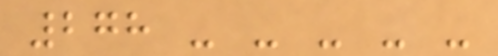278 - - - - -
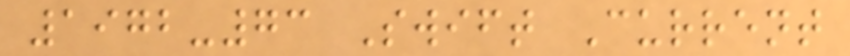1972-73 Swift Current
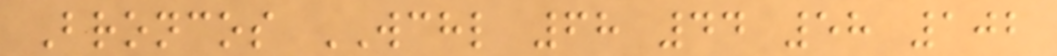Broncos WCHL 68 44 58 102
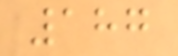187
